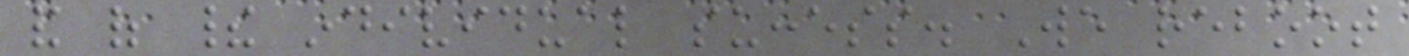and of their individual success. We reboot
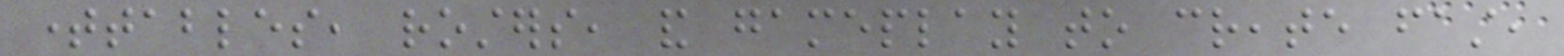timetables, rosters, and gameplay to create fast,
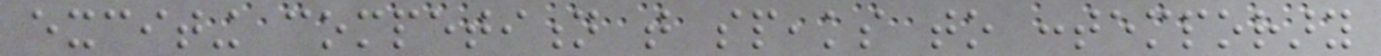exciting competition that speaks to contemporary
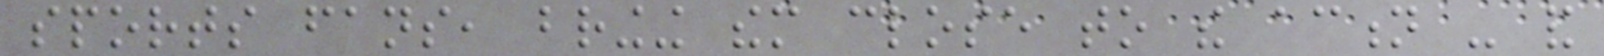sports fans, bringing them close to the action - and
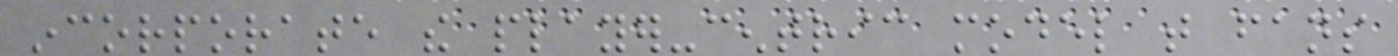incorporate the player-centric model that fans
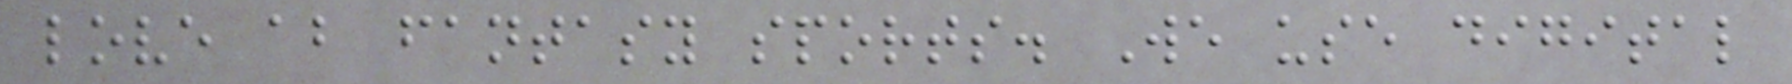love about fantasy sports. We use digital
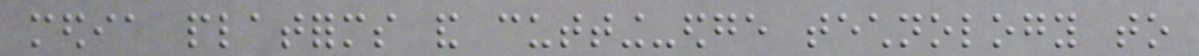media platforms and cutting-edge technology to
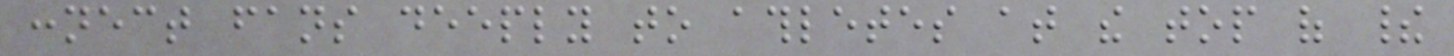connect fans deeply to athletes at the top of their
